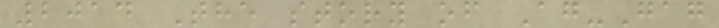2014 The story of Ag-Gag
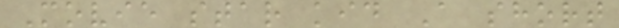Movie star kid A short
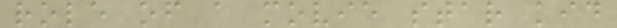role of a movie star kid
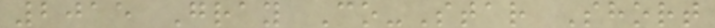2015 Gray Co-Star Short
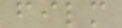film
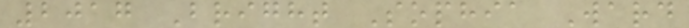2017 Bright Sophia Ward
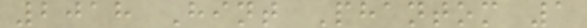2018 Hint Phantom 1
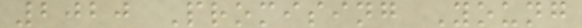2020 Promising Young
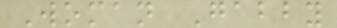Woman Gabby
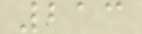213
